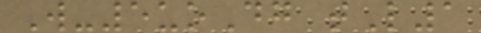W-5uoDg tL1
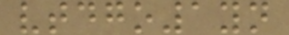vtdgo1yn
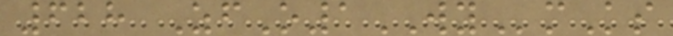628 ZfO1WYmKs
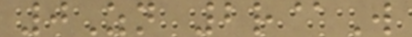0Zn 2r@W
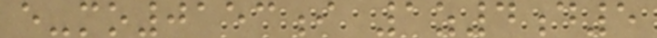e-mo0153i 1z4d5
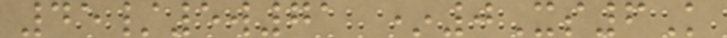45/5w71 *0Xs6K
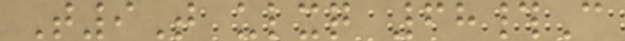T9T ulxq 68#C
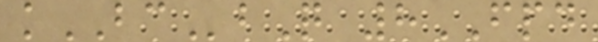kBCbQ 8FPD
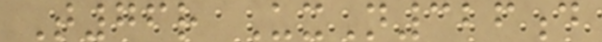T76r UxN326d
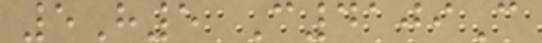5H5 C4109C
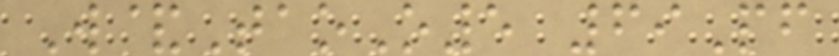W&TaoO5 69Pf
